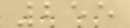255
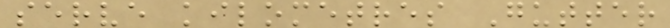serve kilometres Gutter
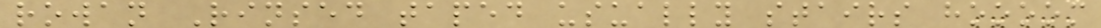rowan Rinsed taped usually stairs hoooom
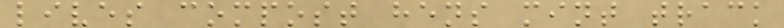lives compost hens mint track
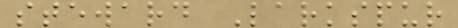steward Larkspur
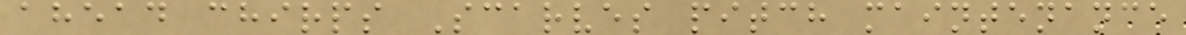ahead chirps Scarves pitch maintenance
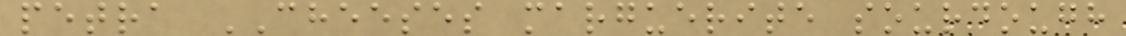petra CHEESES marguerite sourdough
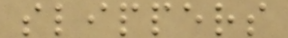slippers
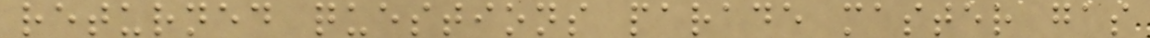returned questions parade master gas
